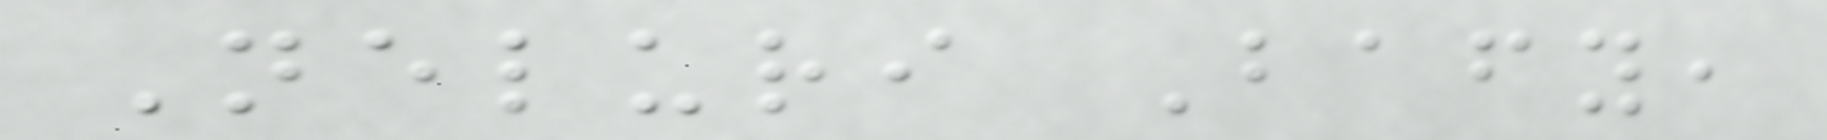Neluri Bafy,
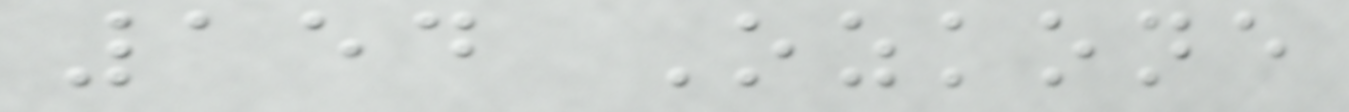154 Ozkone
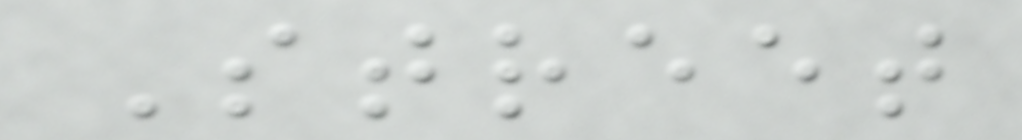Street
